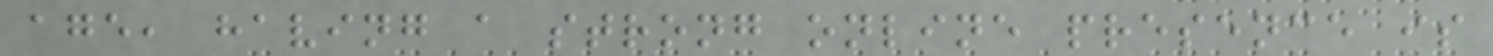age, having a strong online presence is
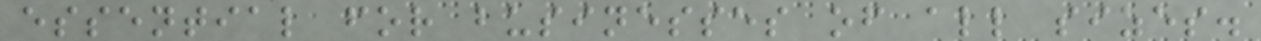essential for businesses of all sizes.
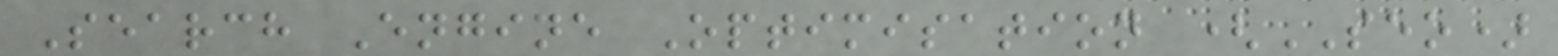Search Engine Optimisation (SEO)
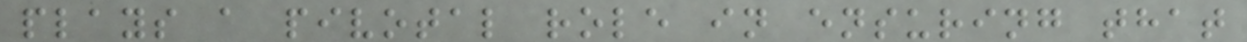plays a pivotal role in ensuring that
